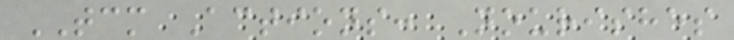TCM Actions: Nourishes
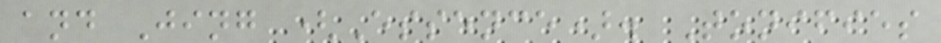and Jing (Essence). Tonifies
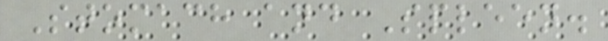Stomach and Spleen.
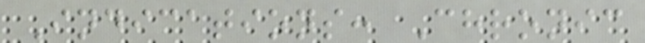Indications: Chronic
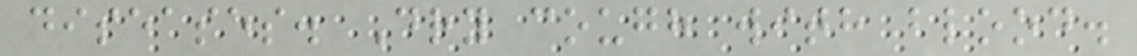diseases. Dry cough with blood.
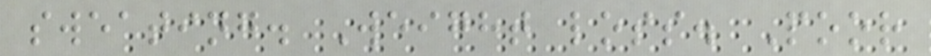sweating. Weight loss. Poor
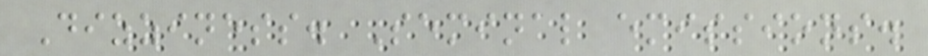Dizziness. Seminal emissions.
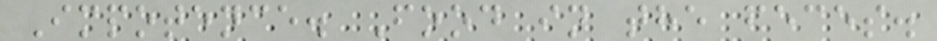Impotence. Food in the feces.
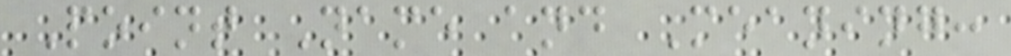Point Name and Meaning:
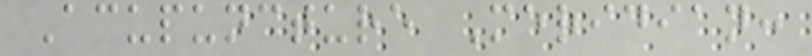Acupuncture Meridian:
